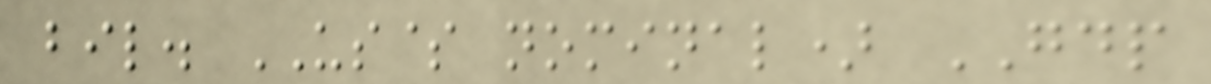bil. US$ nominal) GDP
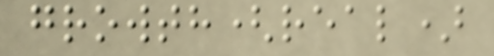growth(real)
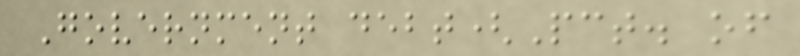Government debt(Pct. of
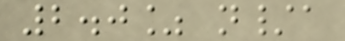2.0% n/a
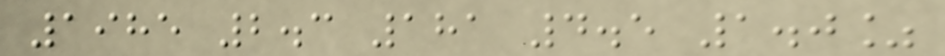1985 2.3 181 4.5 1.0%
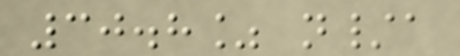30.8% n/a
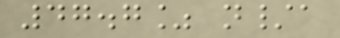47.7% n/a
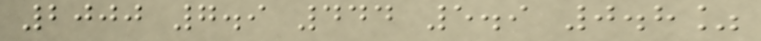2000 7.9 444 5.9 0.8%
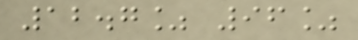12.7% 96%
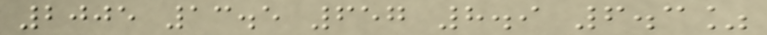2005 13.5 657 8.9 6.3%
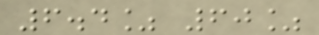6.4% 60%
